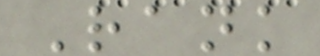Rank
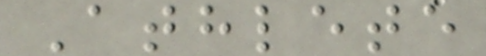Athlete
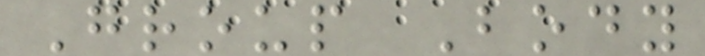Group Body
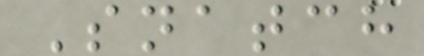Snatch
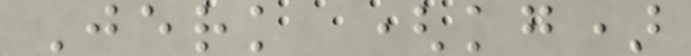Jerk (kg)
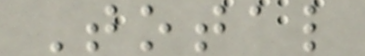Total
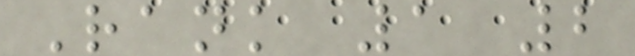Rank 1 2
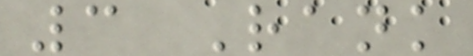3 Rank
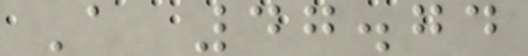A 47.74
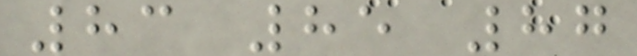83 85 87
